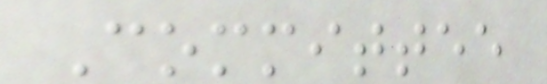Committee
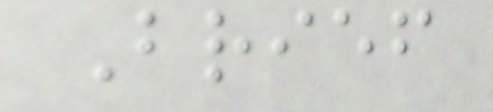Brief
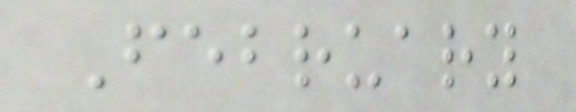February
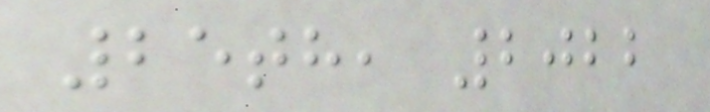25th, 2022
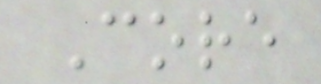Core
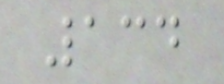134
